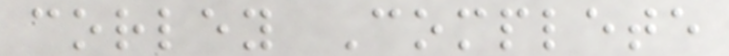corley Complete
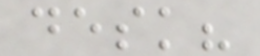desk?
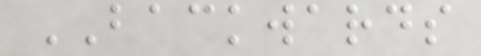BACKWARDS
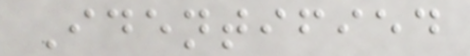Identified
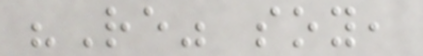"Re" soy,
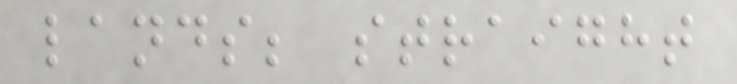lands; straight
